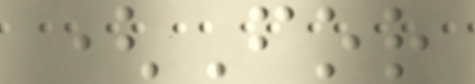(For
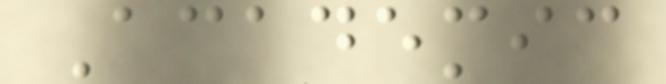Academic
